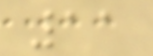11
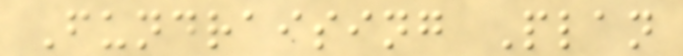Fundraising Plan
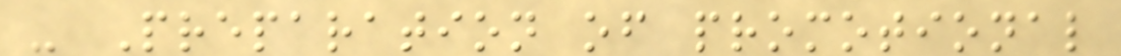- Preparation of promotional
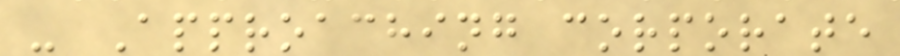- Approaching corporate
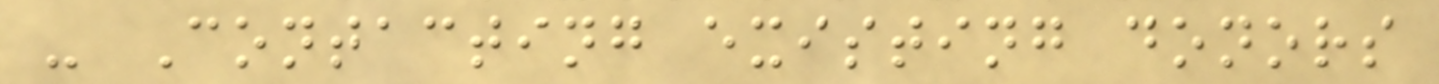- Contacting existing donors
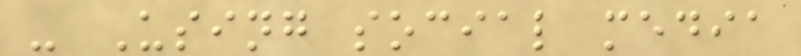- Using social media
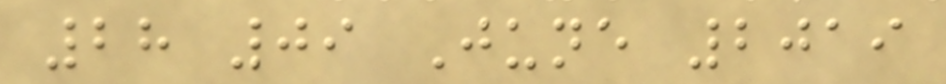28 09 June 2019
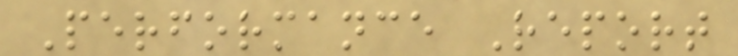Performance Report
